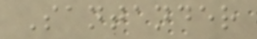Santander
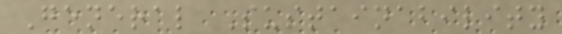General Sustainability
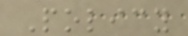Policy
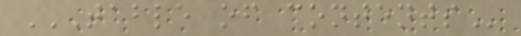TABLE OF CONTENTS
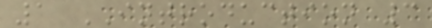1 INTRODUCTION 3
